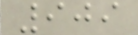909
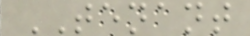TENANT
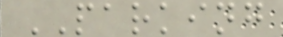PARKING
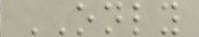ONLY
